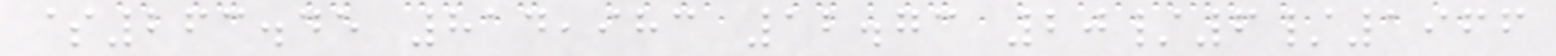$263.45 814,983 12.73 20/6/1966
